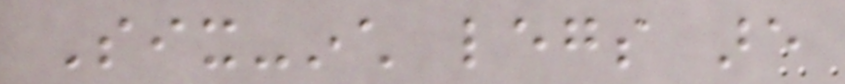Six-inch legs are
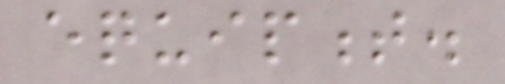equipment.
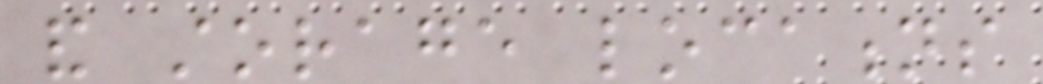and storage locations
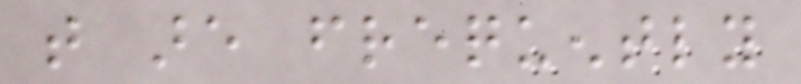that are frequently
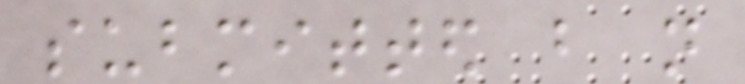submitted but not
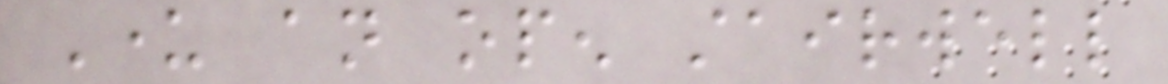Under an open stairwell
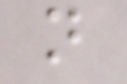not
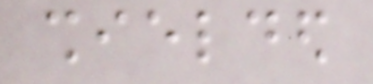shielded
